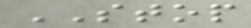STOP
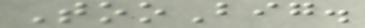TooBig.
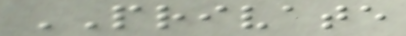PRIVATE
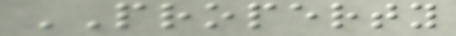PROPERTY
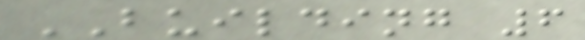BUILDING 6
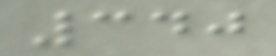340
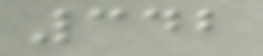342
